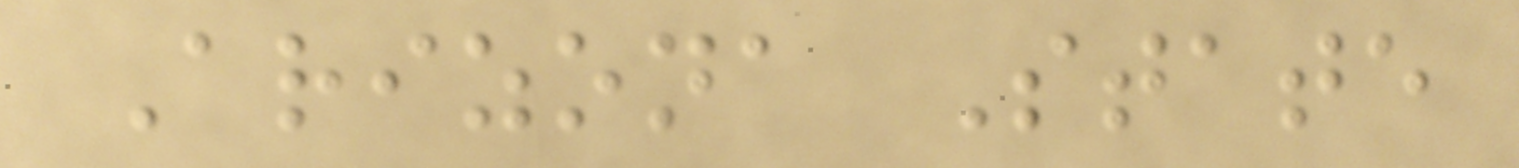Arizona State
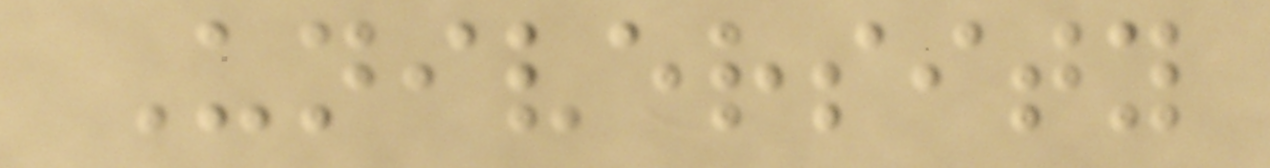University
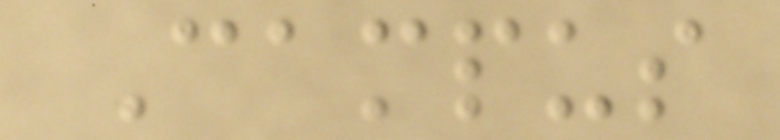Campus
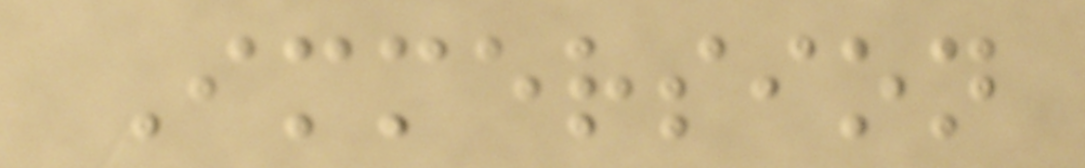Immersion
